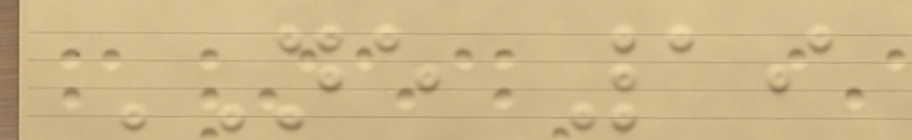NE 19
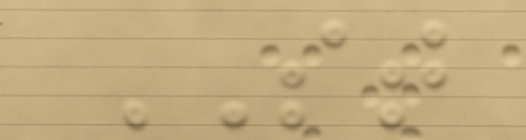ST
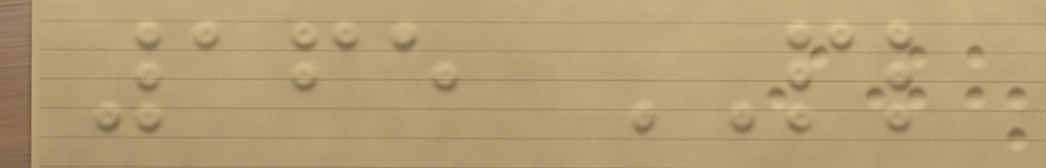165 PL
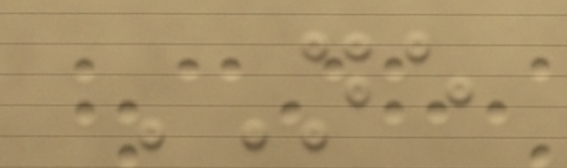NE
